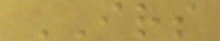IRS
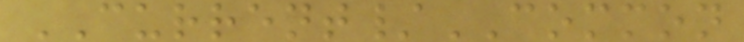CURRENT/COMMON
